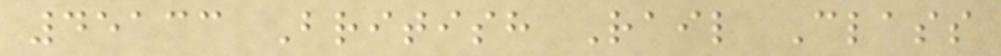45133 British Rail Class
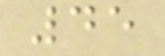45
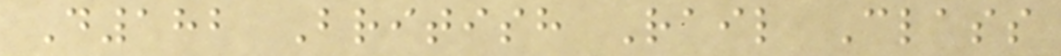D182 British Rail Class
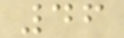46
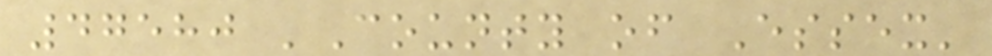47580 'County of Essex'
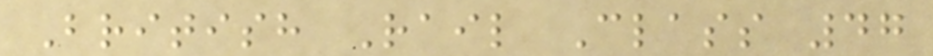British Rail Class 47
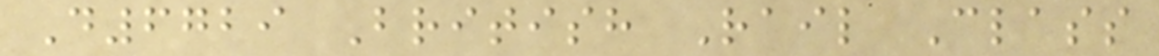D6729 British Rail Class
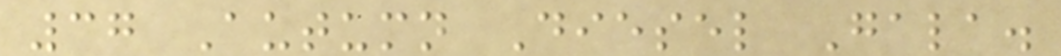37 Autumn Diesel Gala.
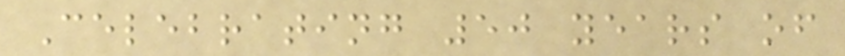Celebrating 50 years of
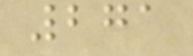271
